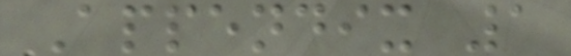Appendix 1
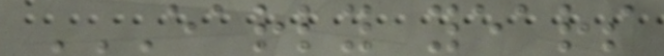EARLY YEARS
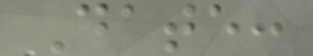Date:
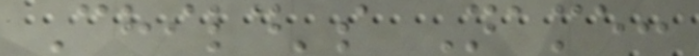Child's Name:
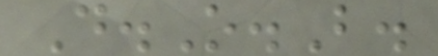D.O.B.
